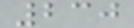230
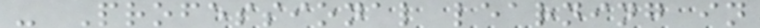- Professional learning in
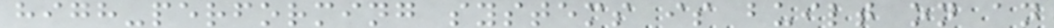high-performing systems is built on an
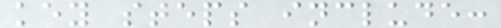key steps include:
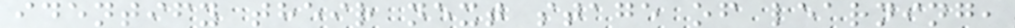identify their next stage of learning,
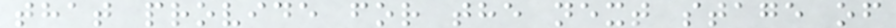that provide for the next stage of
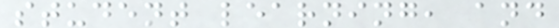student learning, and
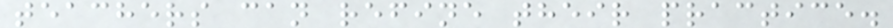teachers can refine their practice.
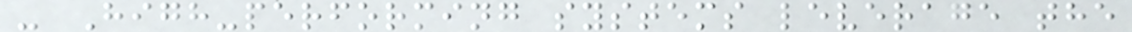- High-performing systems leverage the
